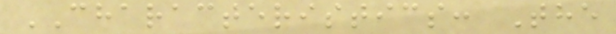CHARACTERISTICS: The
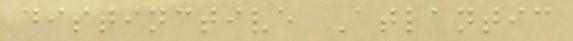distinctive Atlantic
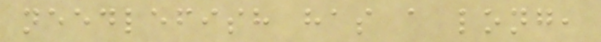needlefish has a long,
